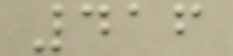416
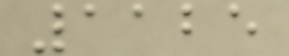1125
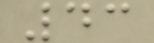43
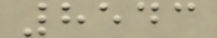8543
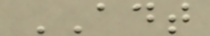ADT
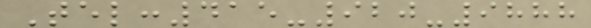Tel:415-920-9888
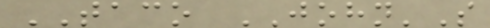TACO JOHN'S
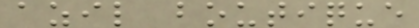azil boutique
